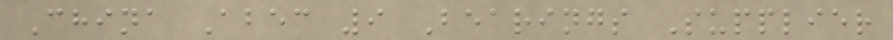China Abec 9 Bearings Supplier
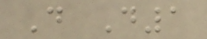D D1
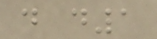d d1
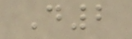D2
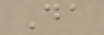Da
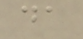da
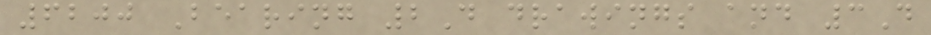6200 Bearing 2D drawings and 3D
